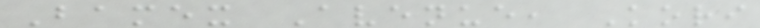Bamex Avenue, Kori
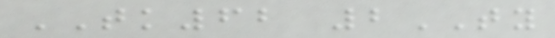TK62 2TY
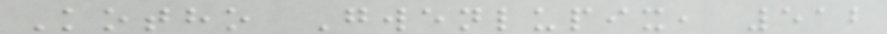Kotho Gwenlupix, 512
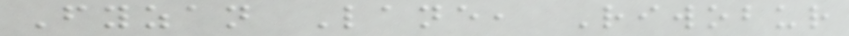Fyzan Lane, Riwobur
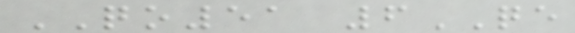QO51 6QE
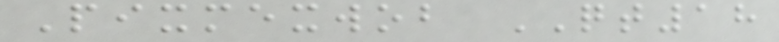Pixmexwob QT18
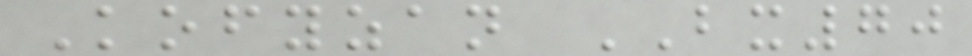Kofyzan BX70
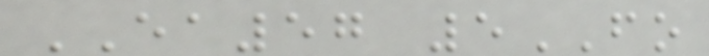EA57 5FO
